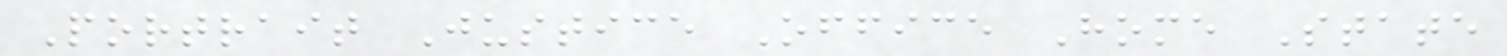Portrait Justice Office Home State
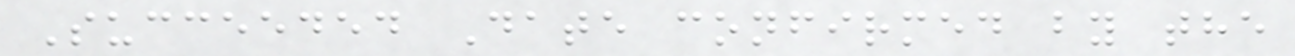Succeeded Date confirmed by the
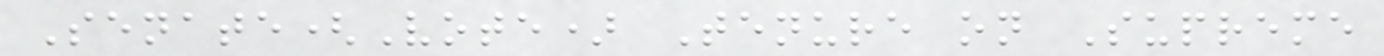Senate(Vote) Tenure on Supreme
